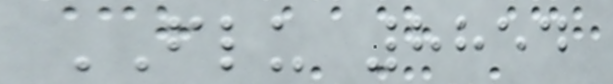FLU 8854
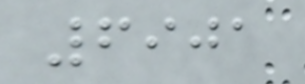6901
